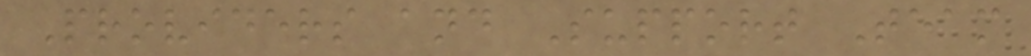Providers and Support Team
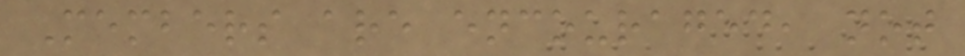Members are encouraged, not
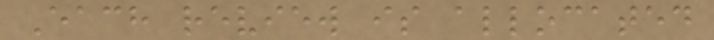Each review is allocated
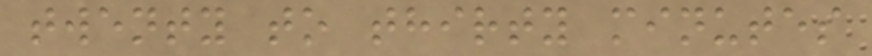twenty to thirty minutes
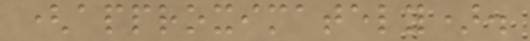(approximately).
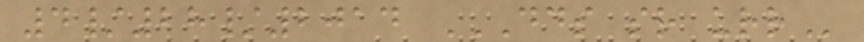4/28/2014 DDS SR URR
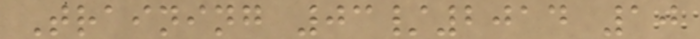Training 03/2014 10
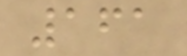161
